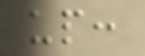up:
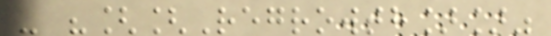- "[[Regrowth]]"
